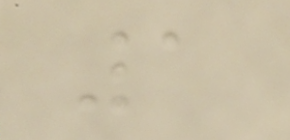1
